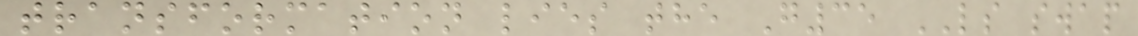transformation lies the G35 LS swap
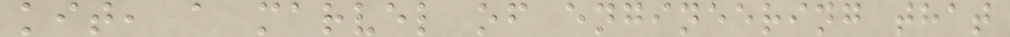kit, a marvel of engineering that
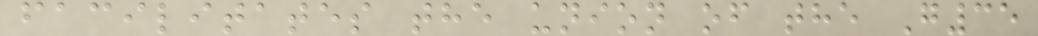facilitates the union of the G35
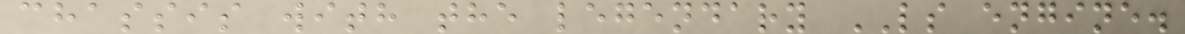chassis with the legendary LS engine.
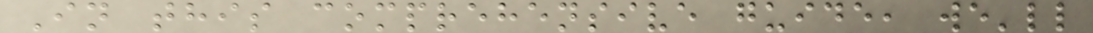In this comprehensive guide, we'll
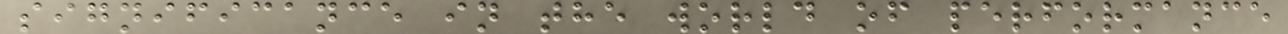significance in the world of performance
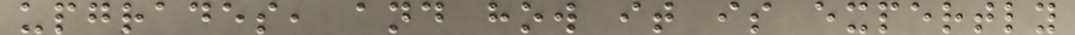upgrades, and how it is expertly
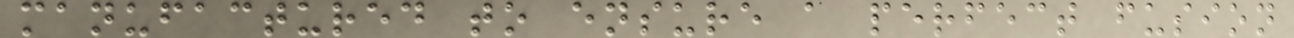manufactured to ensure a perfect fusion
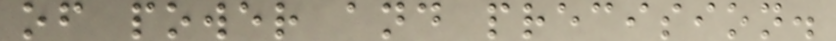of power and precision.
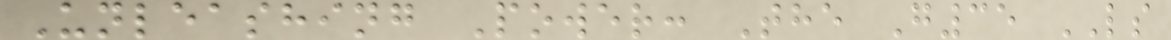Unleashing Power: The G35 LS
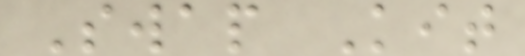Swap Kit
